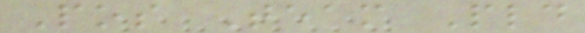Pos Team Pld
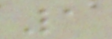1
